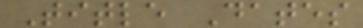Title Dates
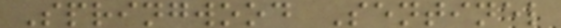Springwood Sentinel
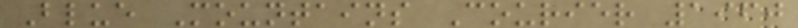Blue Mountains Courier 1960
